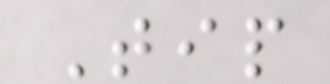Tip
